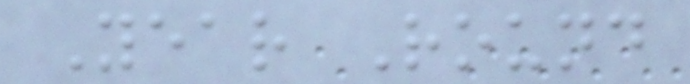Year Round
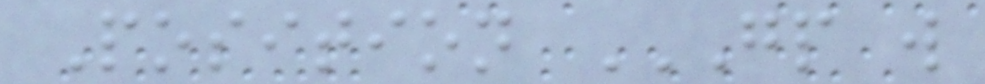Position GP W
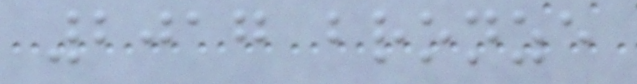2017 bronze
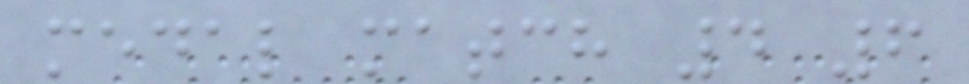medal match 4 6
